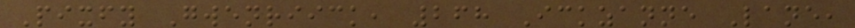Pixfy Gwenriick, 268 Ickzanne Lane,
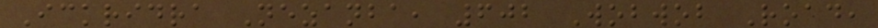Ickridra Nezanba, 602 Wobwob Road,
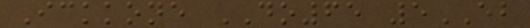Ickkone DO65 5EB
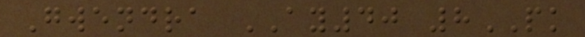Gwendra AY40 8PK
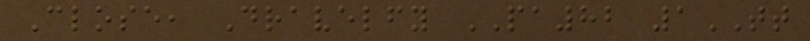Close, Dravelfy PA82 1TT
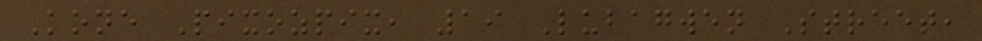Kone Pixozpix, 19 Lubagwen Street,
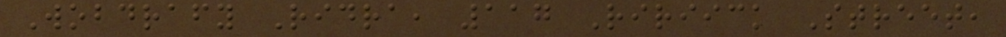Wobdrafy Ridra, 117 Ririick Street,
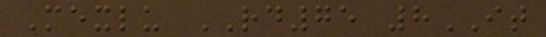Mexlu RD75 8IT
